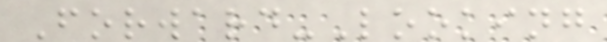Forward-Looking
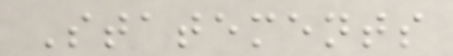Statements
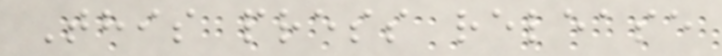This press release
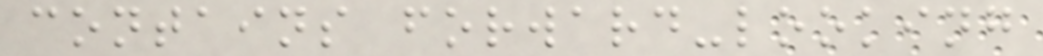contains forward-looking
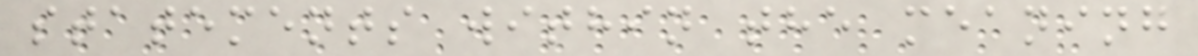statements within the meaning
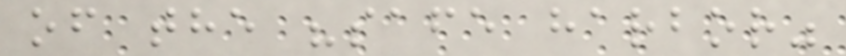of the "safe harbor"
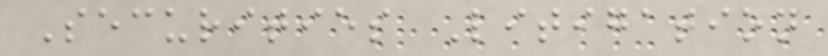Securities Litigation
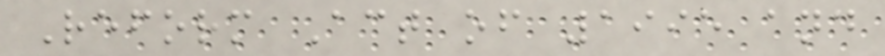Reform Act of 1995 and
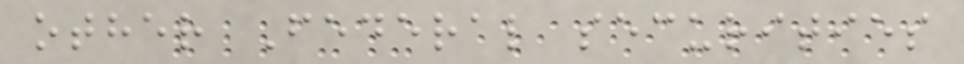other Federal securities
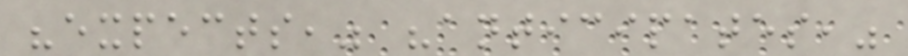"expects," "anticipates,"
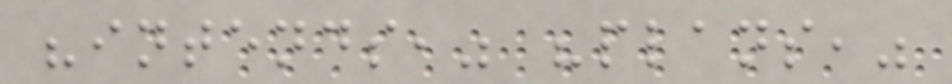"intends," "plans,"
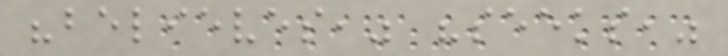"believes," "seeks,"
